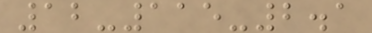12-115-2.1
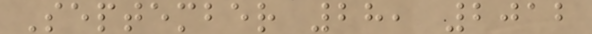September 28, 2012
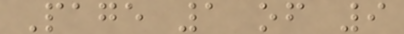Page 1 of 9
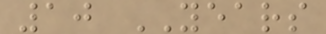10 YEARS
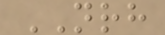NRH
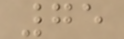75
